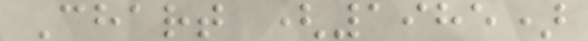Chart (1985)
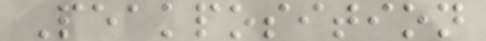Peakposition
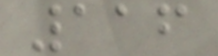116
